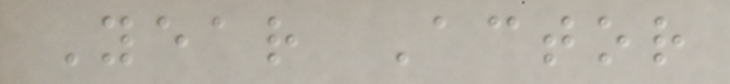Year Actor
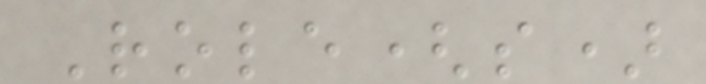Role(s)
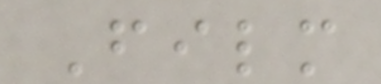Film
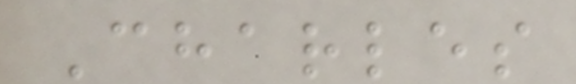Charles
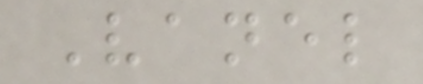Vanel
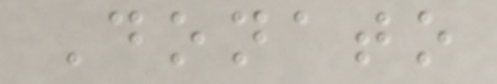Donato
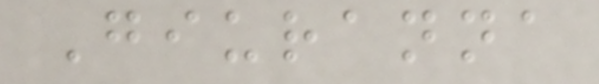Giuranna
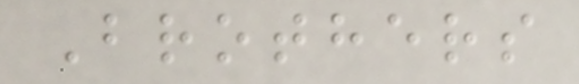Brothers
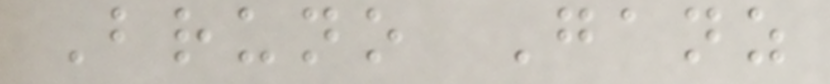Bruno Ganz
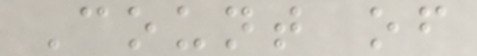Count of
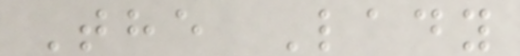The Lady
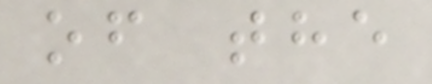of the
